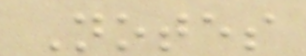Notes
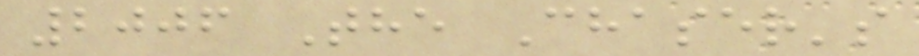2006 The Chaser's
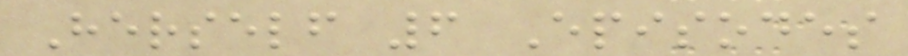Herself 6 Episodes
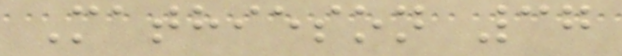Mathieson 37
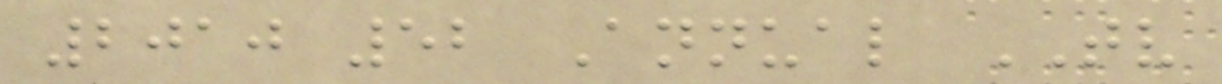2010 52 Annual TV
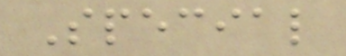Special
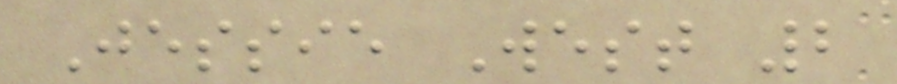Jessie West 2
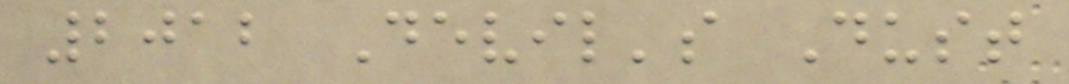2012 Devil's Dust
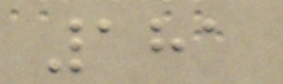181
